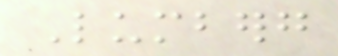Lumberg
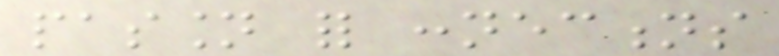passion for connections
